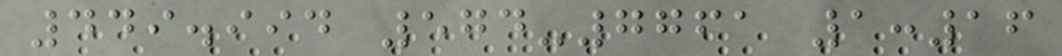449.994 574-7761 1:16
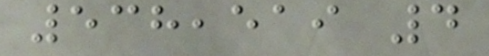538,519 4
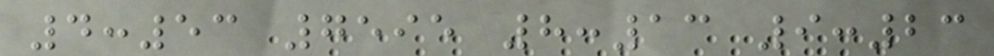4:53 7595 8:13 9:23
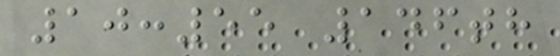10:55 146th
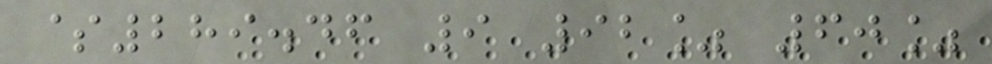$289.46 9 92% 60%
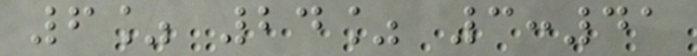6% 24% 3:41
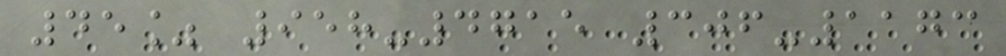45% 958-4715 306-1173
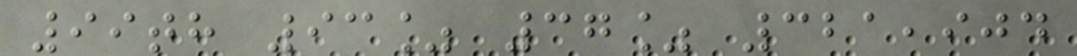99th 93% 37% 321,904
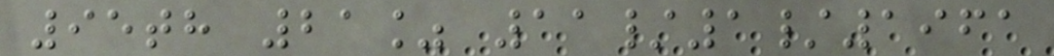95th 21% 11/1/1961
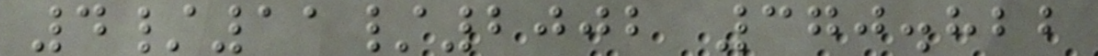4/11/2002 370.822
